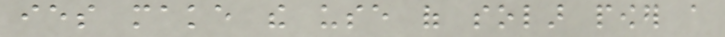ies make the use of solar power a
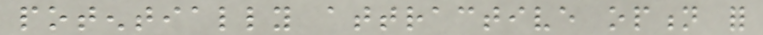potentially attractive option for
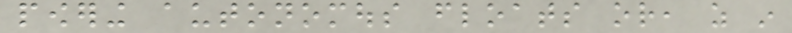powering autonomous floats or, as in
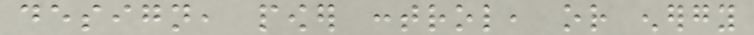design, power control, or energy
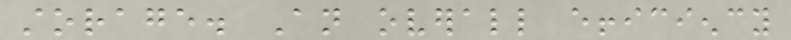storage. An overall efficiency
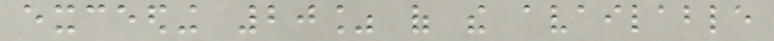exceeding 20% of the available
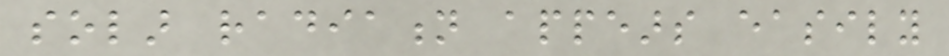solar radiation appears easily
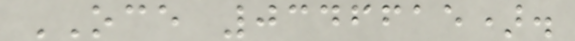OCE 0346615).
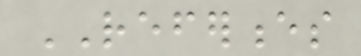REFERENCES
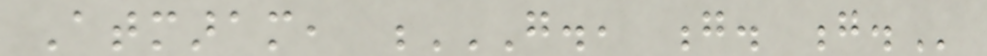Atmaram, G., G. G.
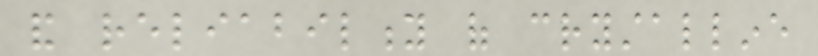and reliability of crystalline
